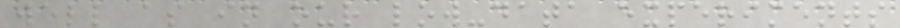well as in our low-data experiments
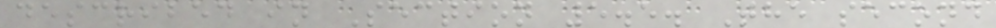described in Section 5.5. The second
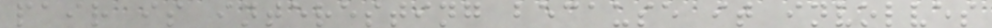pair is interesting because it involves
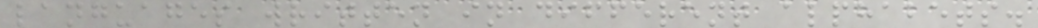languages written in different alphabets.
